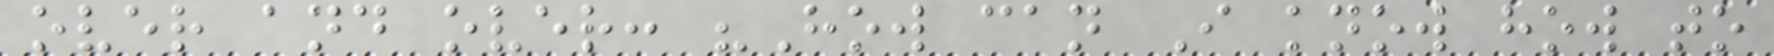over and over: "How can I know how to
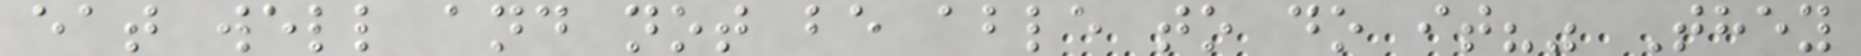eat well and not be able to do it?" They
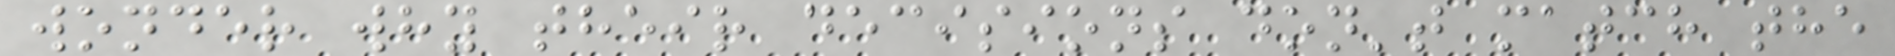wonder why their decisions don't match the
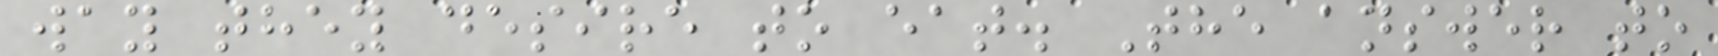way they desire to eat. The answer to
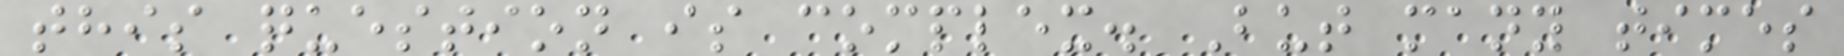this question is complex. But many times
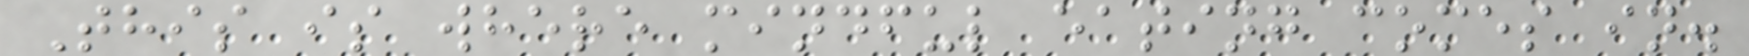This is where mindful eating comes in.
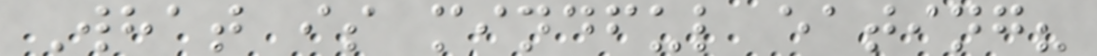What is mindful eating?
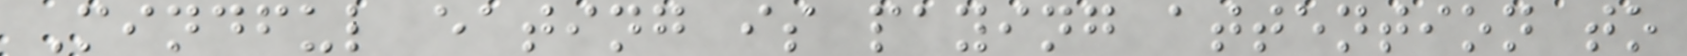Mindful eating is paying attention to
